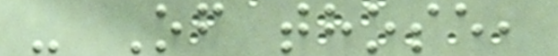- Of those,
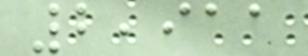2,911
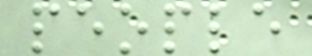people
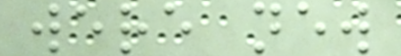were new
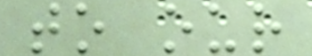to our
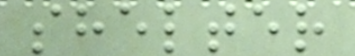shelter
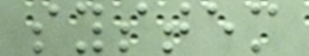system
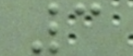3
